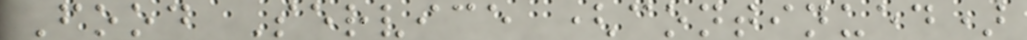Food Service (continued)
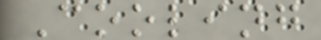Cooling
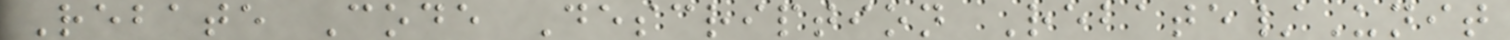Rebate Code Description Rebate/Unit
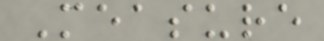Measure
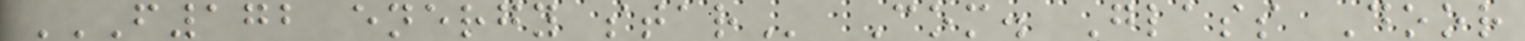F172 ENERGY STAR Com. Glass Door
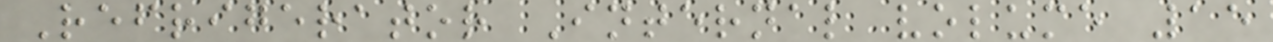Refrigerator Internal volume 15
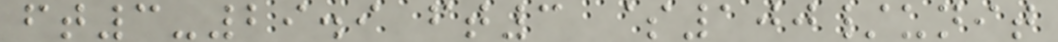ft3-29.9 ft3 $100/unit
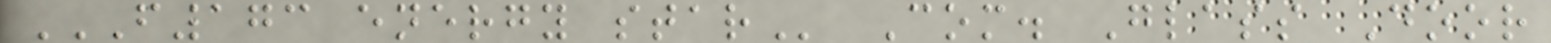F173 ENERGY STAR Com. Glass Door
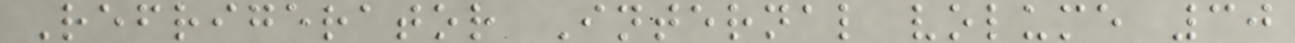Refrigerator Internal volume 30
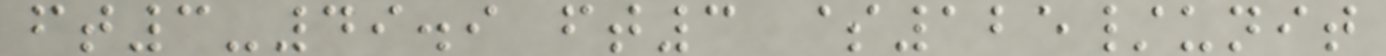ft3-49.9 ft3 $125/unit
